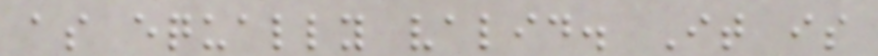as equally valid. It is
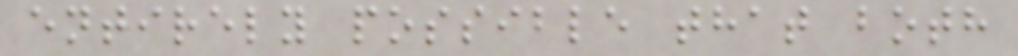entirely possible that both
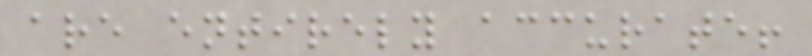are entirely accurate!
